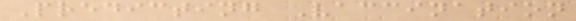Predicting Vaccination
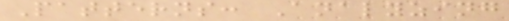Patterns: Analyzing
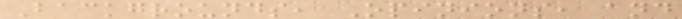Backgrounds, Opinions, and
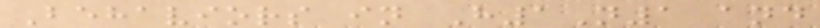Behaviors in H1N1 and
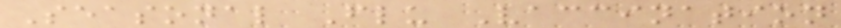Seasonal Flu Vaccination
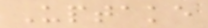Uptake
